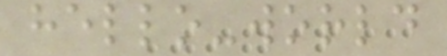hello-world
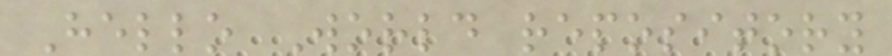Hello World repository
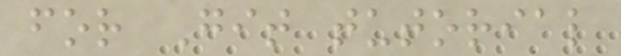for Git tutorial
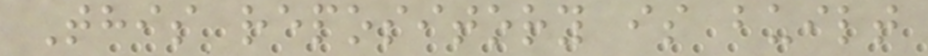This repository is built
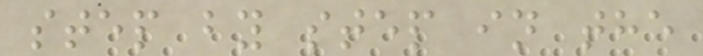step by step in the
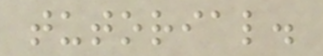tutorial.
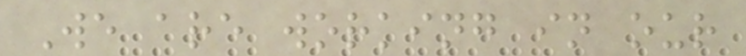We are working in our
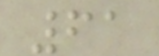61
